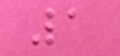1
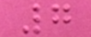7
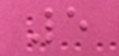5
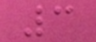3
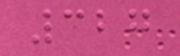327
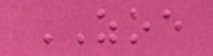ZOE
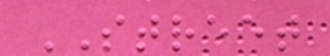STREET
